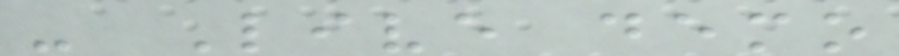- Live demo
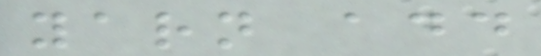yarn add
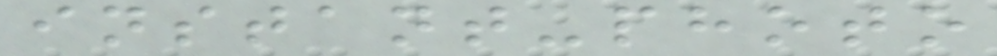instant-photo
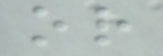or
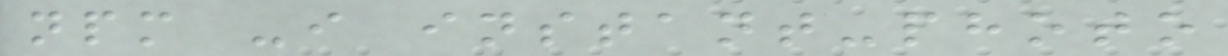npm -i instant-photo
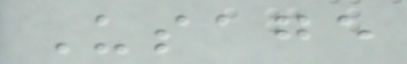Usage
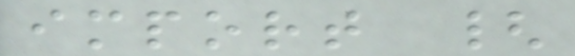import {
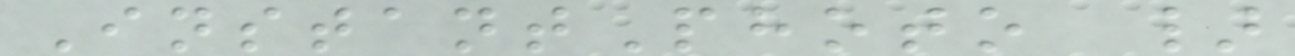InstantPhoto }
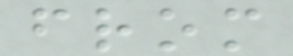from
